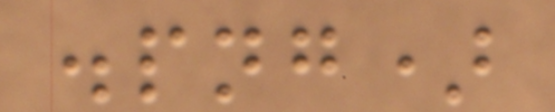.png)
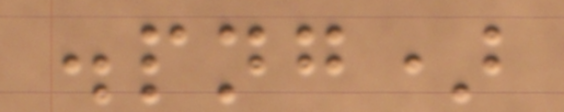.png)
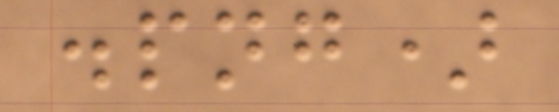.png)
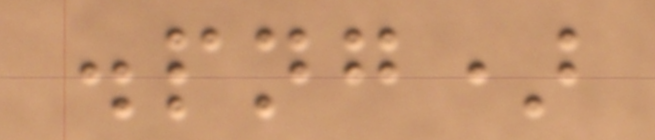.png)
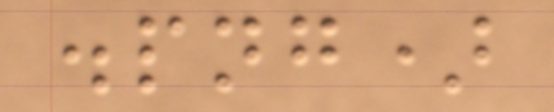.png)
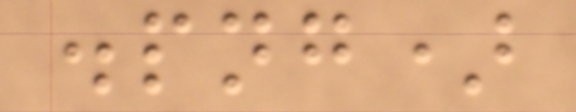.png)
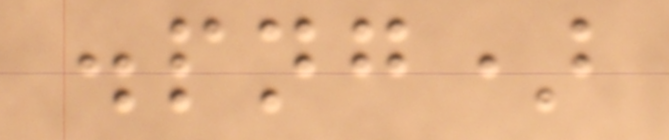.png)
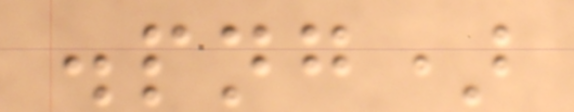.png)
